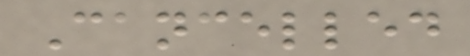Cancelled
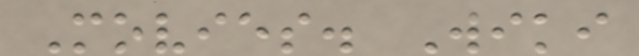Movies. Wiki
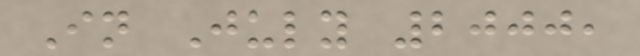In July 2000,
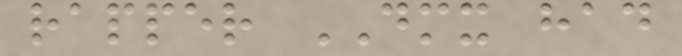rapper DMX had
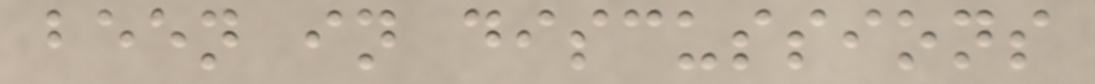been in discussions
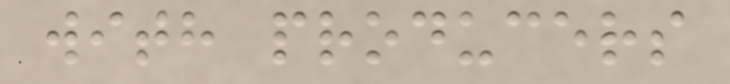with producers
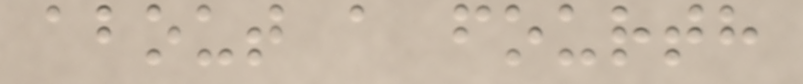about a fourth
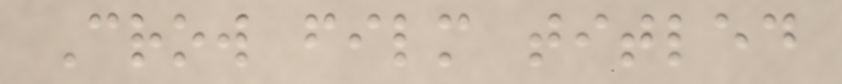Crow film titled
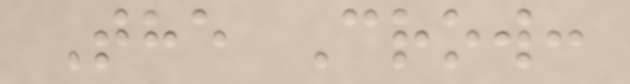The Crow:
